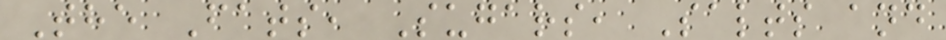The Fats, Sugars, Salts and
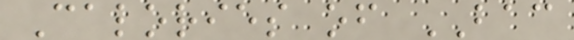Calories of BAC
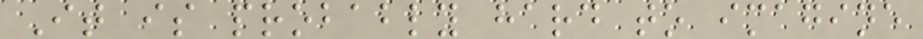It is probably hard to imagine
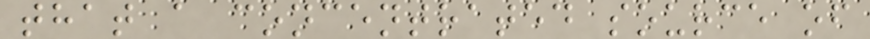that a concentrated source of
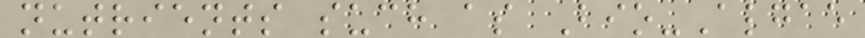nutrients such as Bio-Algae
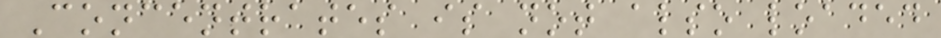Concentrates is not also loaded
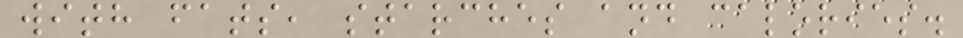with fats, starches and calories.
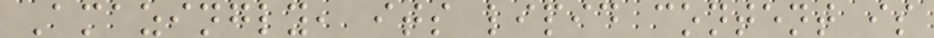Amazingly, its lipid content is
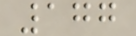177
